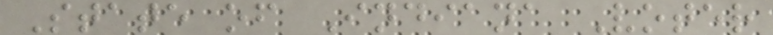State of Indiana Voter
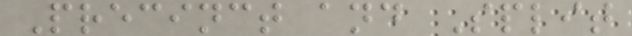Precinct and Split
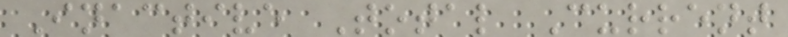Inactive Total Current
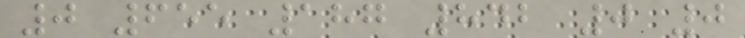0 655 187 842 0 0
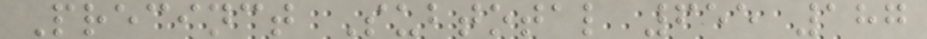Precinct Subtotal 655 187
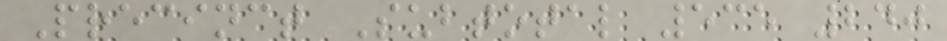Precinct Subtotal 535 240
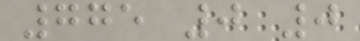775 0 0
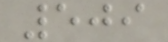509
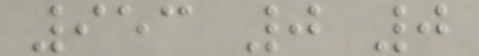953 0 0
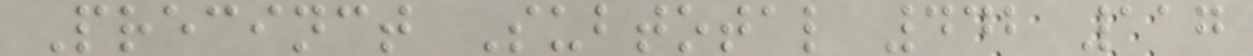Precinct Subtotal 442 117
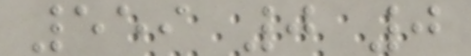559 0 0
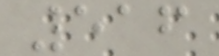516
